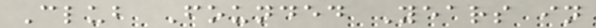Club Founded Years in
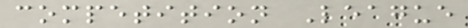competition League
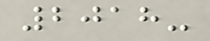2018-
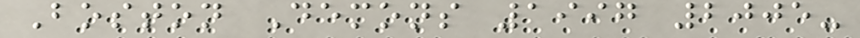Boston Demons 1997 2005-
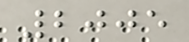2005
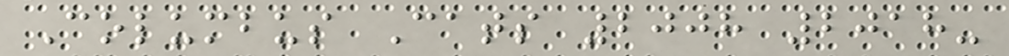Columbus Cats 2008 2018-
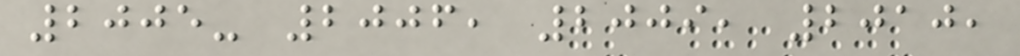2005- 2006, 2009, 2010,
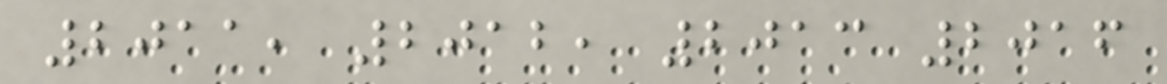2011, 2012, 2013 2016
